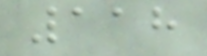118
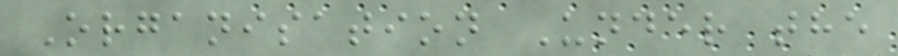Organisation Under the
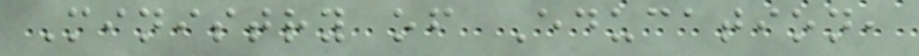Ministry of Education,
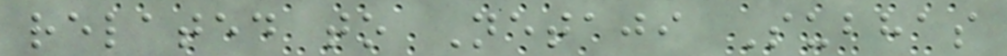related to Netaji Subhas
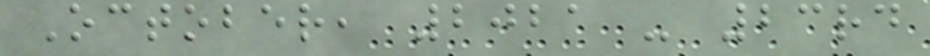October, 2021 - 23rd
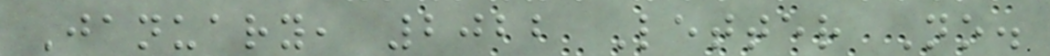January, 2022 Letter No.
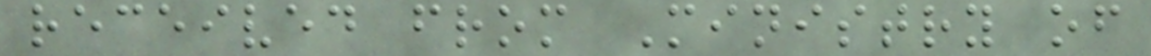received from Ministry of
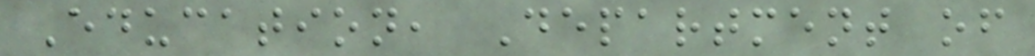Education, Department of
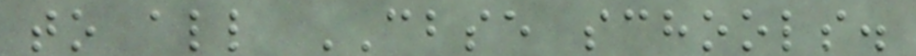to all CBSE schools.
